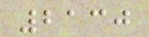2130
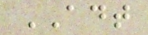ADT
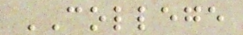COLLEGE
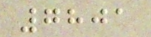7801
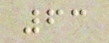63
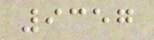9357
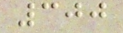300
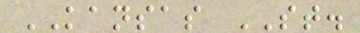KANSAS ST.
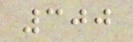300
